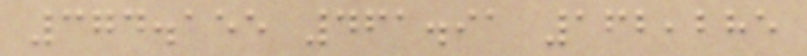374.155 461.91 162,285
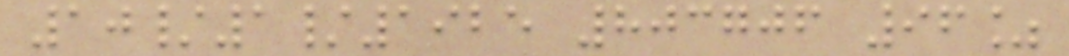10/1/1925 803706 96%
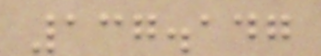137.147
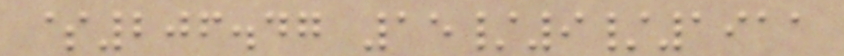$206.47 15/9/1911
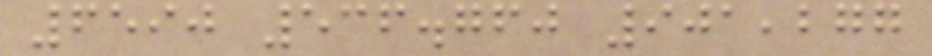6590 536.760 901,277
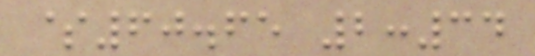$60.65 2:34
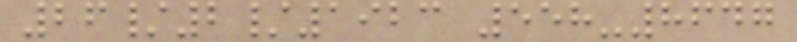26/2/1923 558-8647
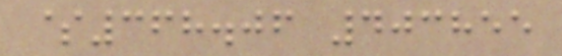$368.06 403855
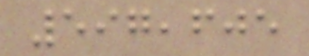597,605
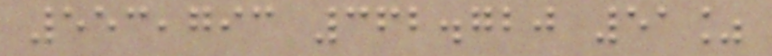553,793 362.720 51%
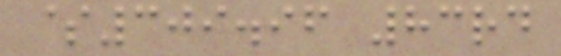$309.96 83rd
